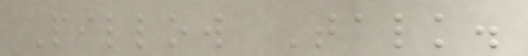Pillow Talk.
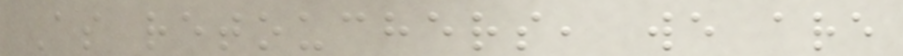As retouchers, we are
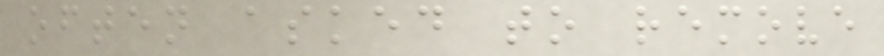often asked to remove
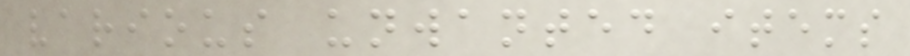various unwanted items
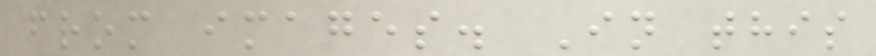from images. In this
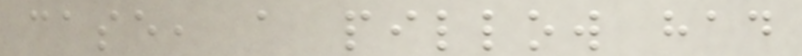case, a pillow had
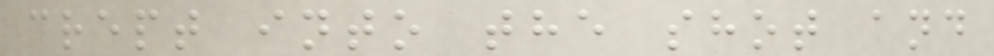crept into the shot and
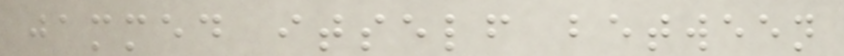jammed itself between
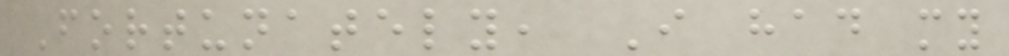Fortunately, I had my
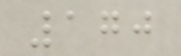170
